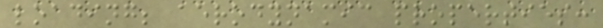loading; aerodynamic properties:
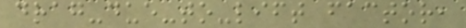drag-due-to-lift factor,
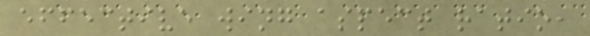effective wing aspect ratio,
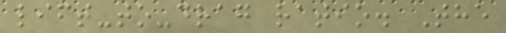lift-to-drag ratio. The
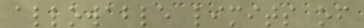allowable limits of
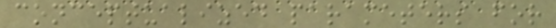conceptualized parameters for
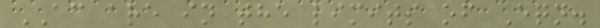AC are in the limits of Eqn.
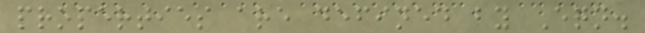properties are defined by Eqn.
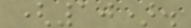(10).
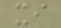xi
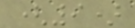(9)
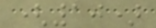(10)
